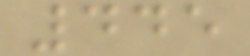445
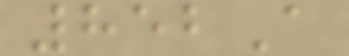852A
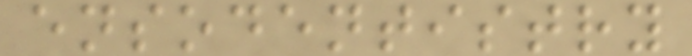ensodentistry
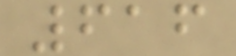616
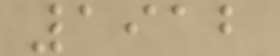1912
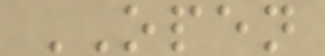OPEN
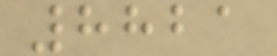8821
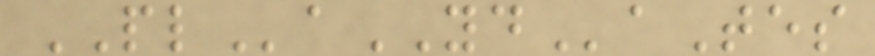PLaYDaTes
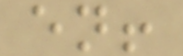en!
